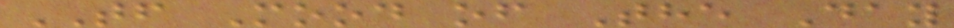TF Mood of The Day
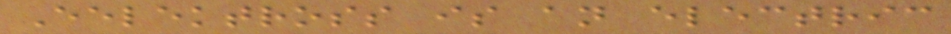Eelektross is an electric
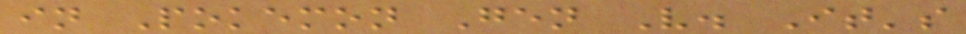in Pokemon Gen V. It's
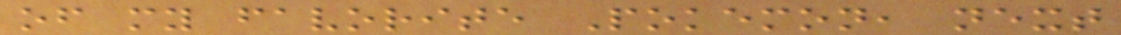of my favorite Pokemon, next
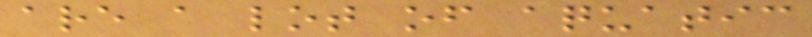are a lot of aquatic
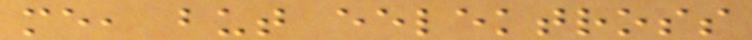me, but eelektross
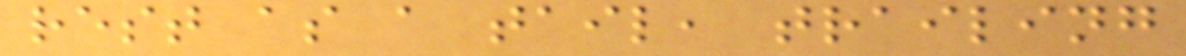rest as a tail, trailing
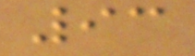93
